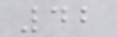42
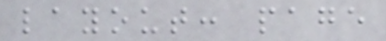layout: page
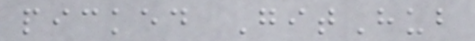picked GitHub
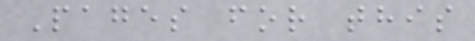Pages for this
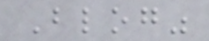Blog"
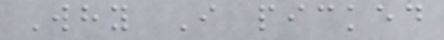Why I picked
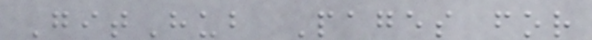GitHub Pages for
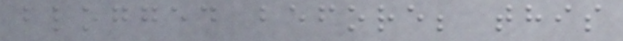blogged before; this
